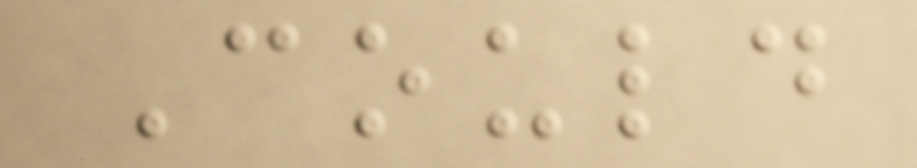Could
